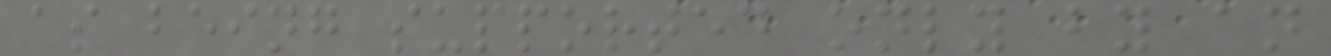as being supported only by an
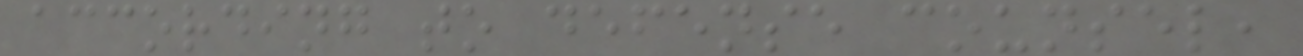according to defense counsel,
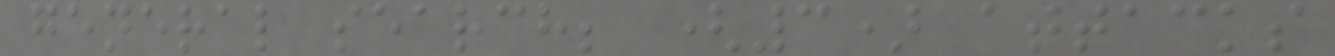general search; (3) attacks
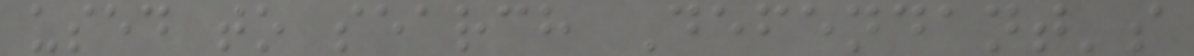used to search Defendant's
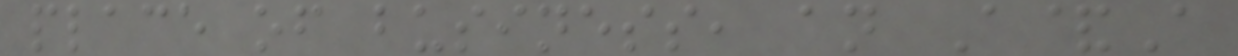place of business, an A&A
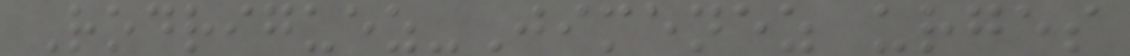Rodriguez-Jimenez urges
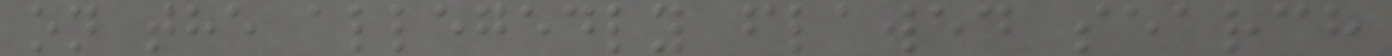on the allegedly flawed search
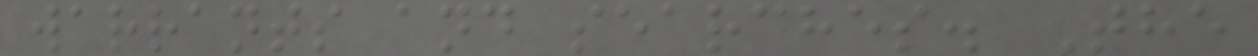warrants and searches. The
